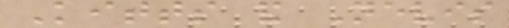Kitts and Nevis
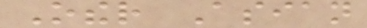Other Asian
